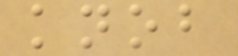knob
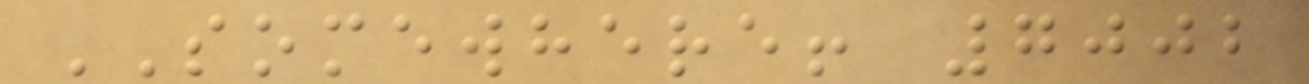SOMEWHERE! 7002
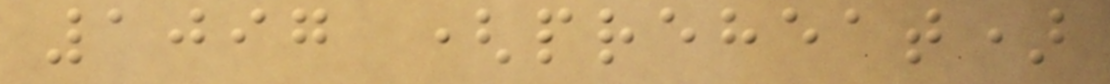1097 (preheat)
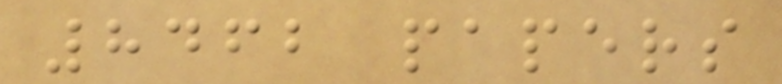8462 papers
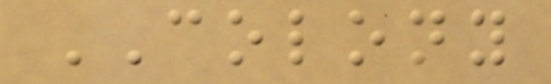COLONY
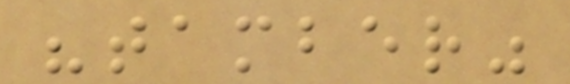"tamber"
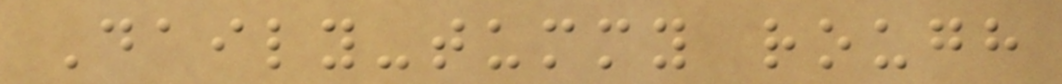Daily-tummy rough
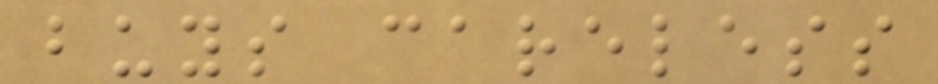buys careless
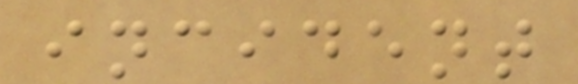incident
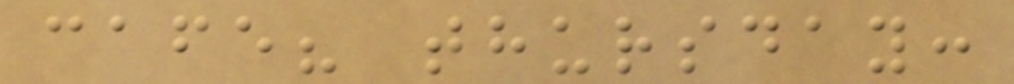cafe? thursday:
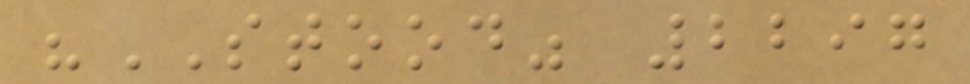"STOOD" 2297
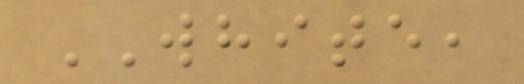WHITE,
